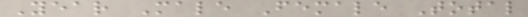Year Male Female Total
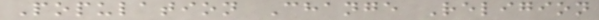Population Change Religion
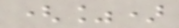(%)
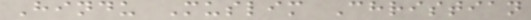Hindu Muslim Christian
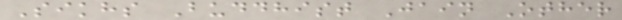Sikhs Buddhist Jain Other
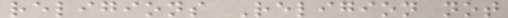religions Religion not
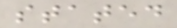stated
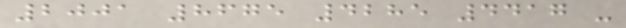2001 8675 4285 4417 -
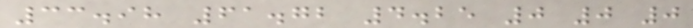33.98 61.72 4.25 0 0 0
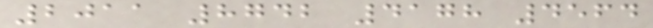2011 8742 4178 4564
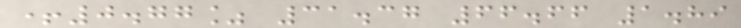+0.77% 31.37 66.66 1.89
